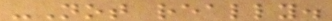-Not really.
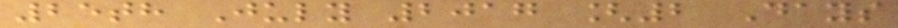25th July 2017 [2 Days
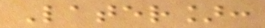Later]:
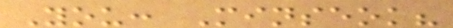You: Minseok?
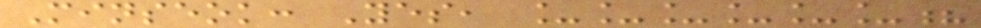Minseok: Yes, ______?
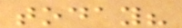today?
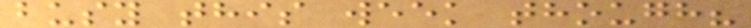busy this week though?
